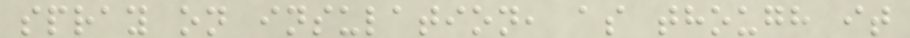spray on insulation, as though it
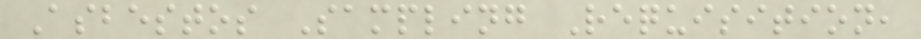Asbestos Sampling Requisition,
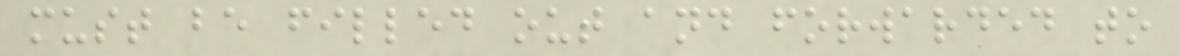must be filled out and forwarded to
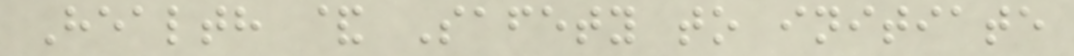Health & Safety to initiate
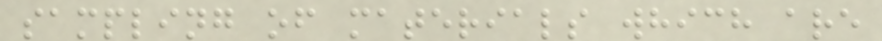sampling of materials which are
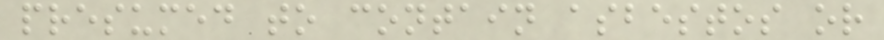presumed to contain asbestos or
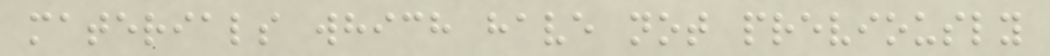materials which have not previously
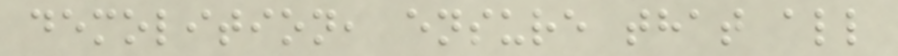demolition, ensure that all
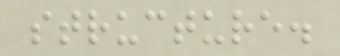structure.
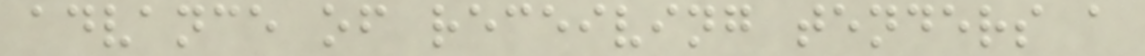advance of receiving tenders a
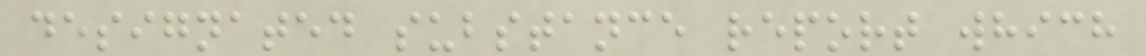designated substance report which
